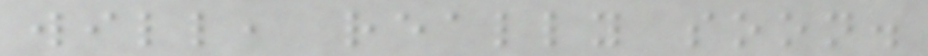will, really soon.
